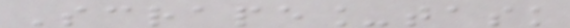Scrape_task
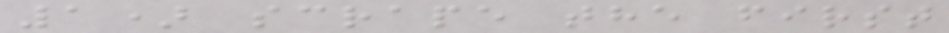1) scrape the first
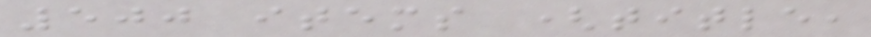500 items (title,
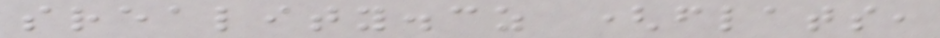sreality.cz (flats,
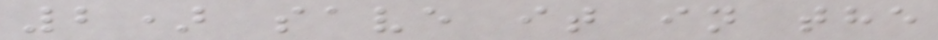2) save it in the
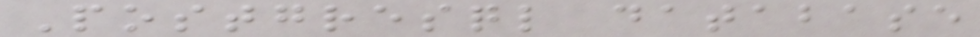Postgresql database
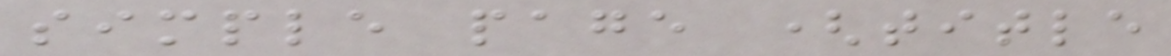simple page (title
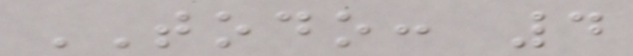TODO: 4
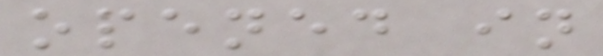opened in
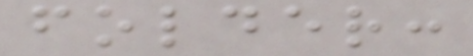folder:
